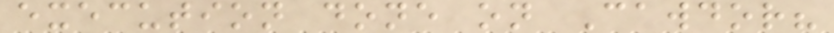execution done on Cawdor?
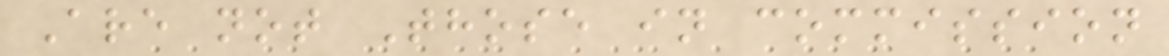Are not Those in commission
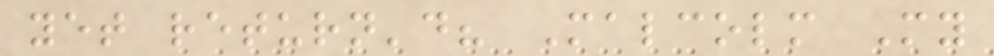yet return'd? Malcolm My
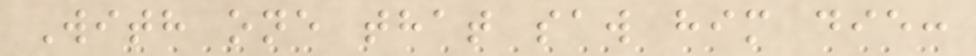With one that saw him die:
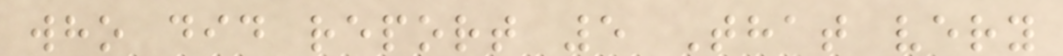who did report 5 That very
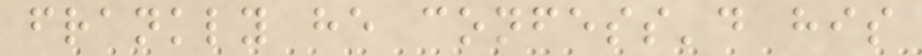frankly he confess'd his
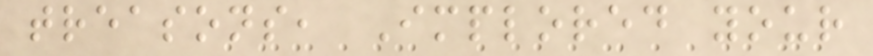treasons, Implored your
